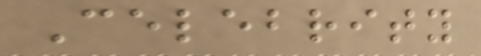Celebrity
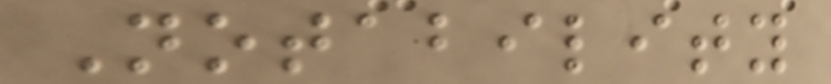Notability
